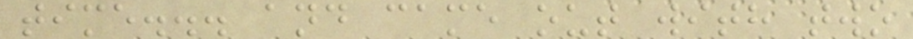time... and came out with two
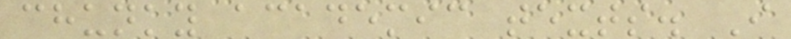chunky academic texts. I
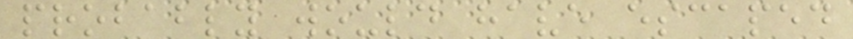probably would have escaped
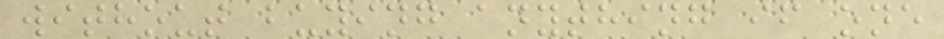without buying anything if one
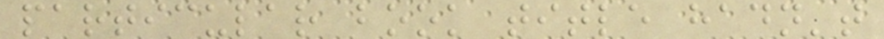particular book title hadn't
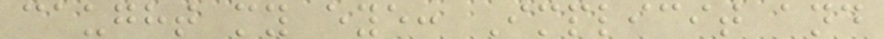caught my eye: Implicit and
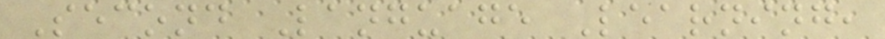Second Language Learning,
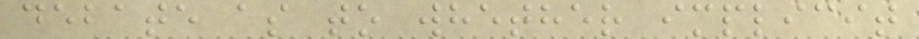debate as to whether implicit
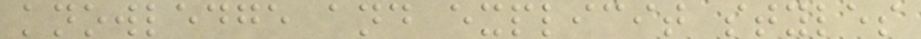knowledge and explicit styles
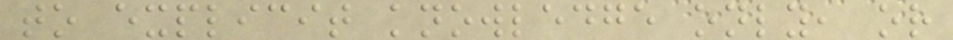to explicit knowledge only, or
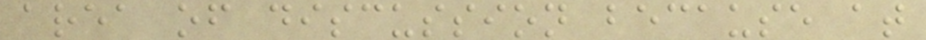area of discussion because at
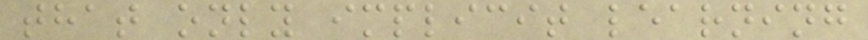that only implicit learning
